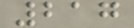217
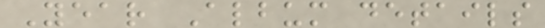Year Album details
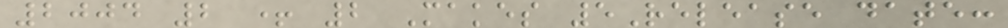2004 2 + 2 Makes 5Release date:
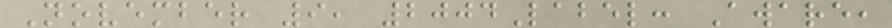November 9, 2004Label: Aware,
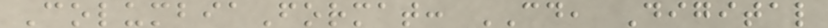ColumbiaFormat: CD, Digital
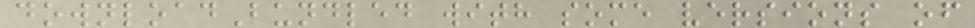downloadBundled with some versions of
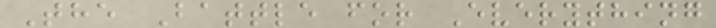The Battle for Everything
